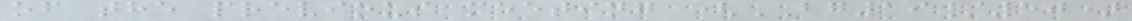of the previous meeting (BG19/50)
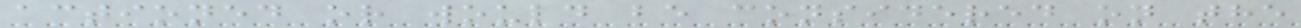actioned or would be considered on the
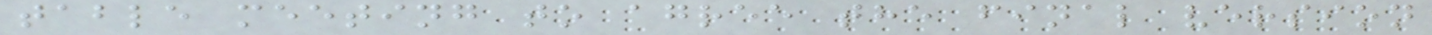table meeting to agree the final version
